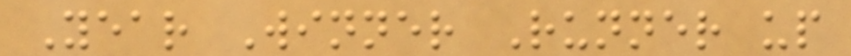Year Winner Runner up
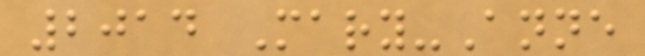2014 Mary-Anne
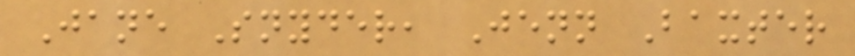Jane Snyder, Jenn Baxter
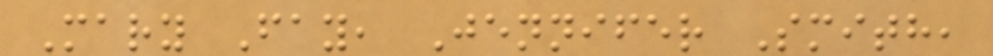Mary Fay, Jennifer Smith,
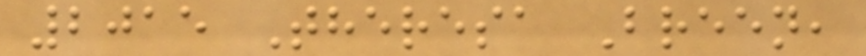2015 Theresa Breen,
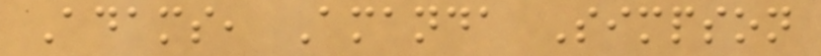Adams, Amanda Simpson
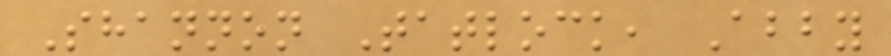Shannon Tatlock, Abby
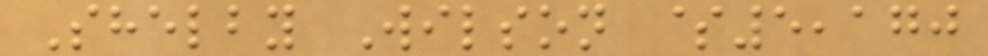Shelby Wilson $5,170
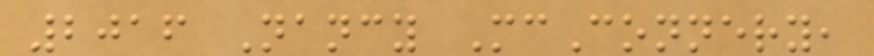2016 Nancy McConnery,
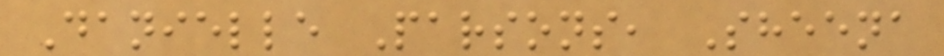Danielle Parsons, Sheena
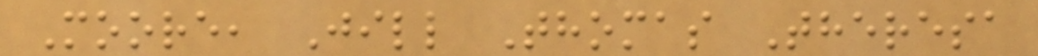Moore, Jill Thomas Theresa
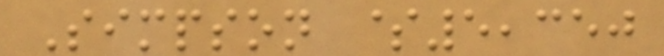Simpson $5,350
